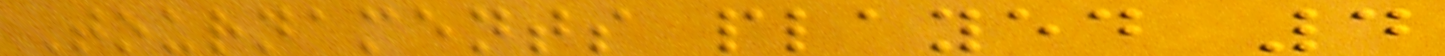Tournaments played 4
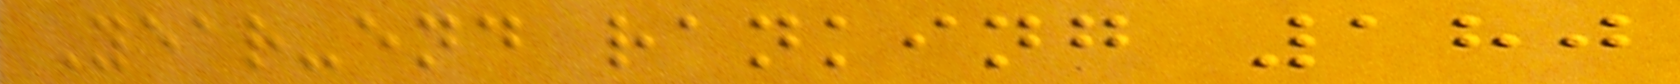Year-end ranking 180
